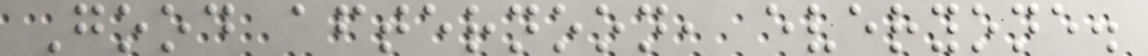Good afternoon, everyone.
